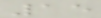15
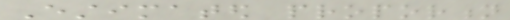Estimated proportion
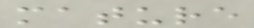mature
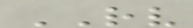RV
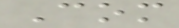Com
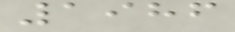1986
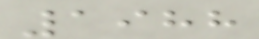1988
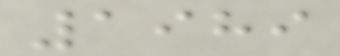1989
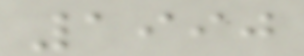1990
